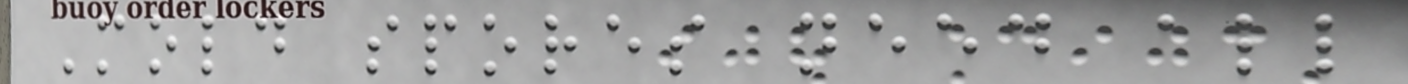Mold spores need all
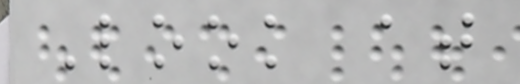Look at
